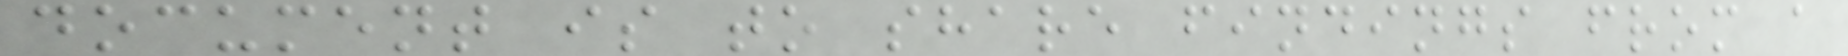document is to share findings from a
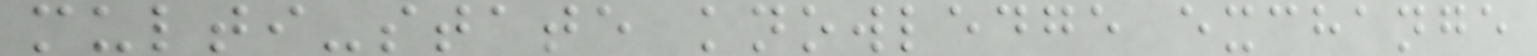multi-state knowledge exchange
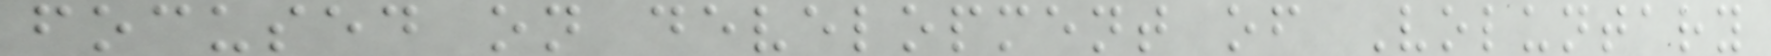focused on development of Voluntary
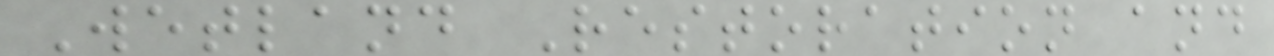Wetland Restoration and
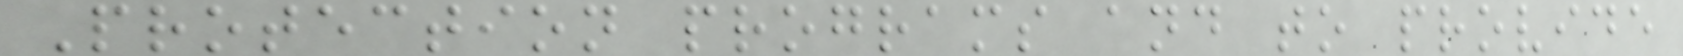Protection programs and to provide
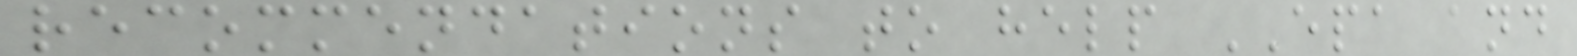recommendations to help EPA and
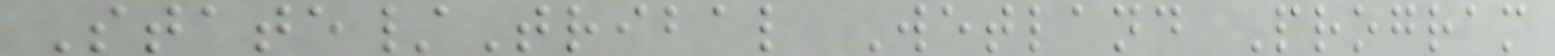State/Tribal Wetland Program
